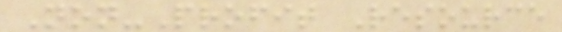Non-Profit Resource
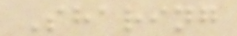Sharing
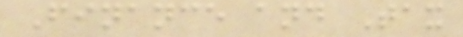Finance and Tax
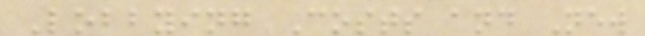Lobbying Costs and New
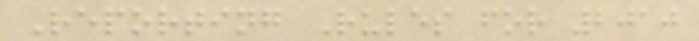Reporting Rules for 2010
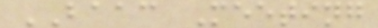BAAC Meeting
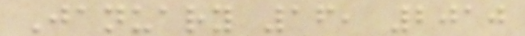January 16, 2010
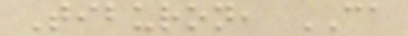Tiburon, CA
